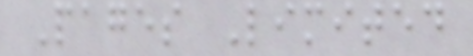Pages Limited
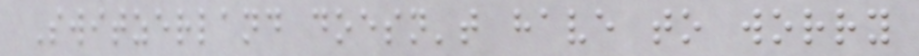Switzerland doesn't have to worry
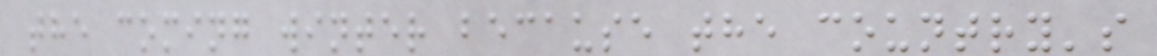the coming winter because the country's
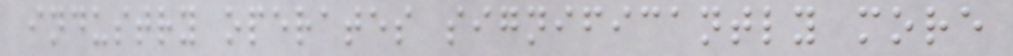industry operates significantly more
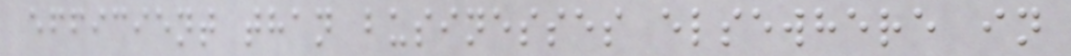efficient than businesses elsewhere in
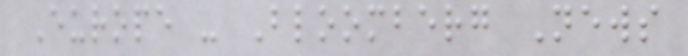Europe - Bloomberg News
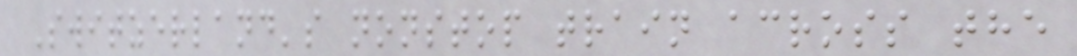Switzerland's nonstop train across the
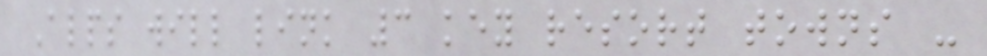Alps will link 3 key resort towns -
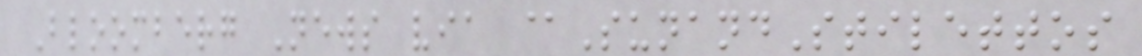Bloomberg News via @SunandStilettos
